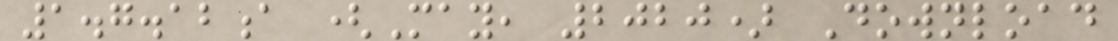1.7.12a (May, 2020) Download
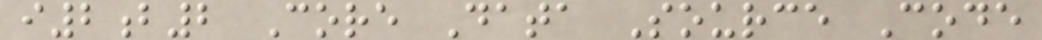i2b2 Core Data Source Code
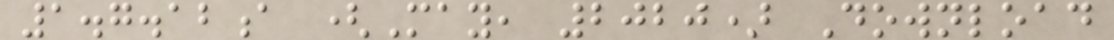1.7.12a (May, 2020) Download
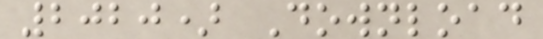2020) Download
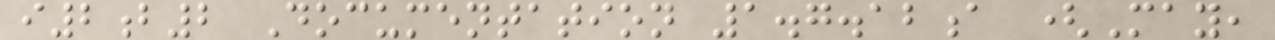i2b2 Documentation 1.7.12a (May,
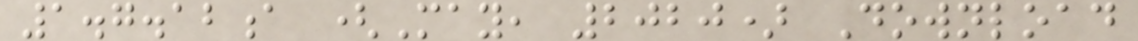1.7.12a (May, 2020) Download
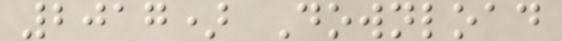2017) Download
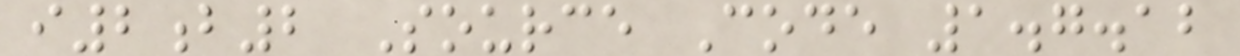i2b2 Source Code 1.7.12
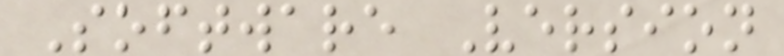Software Version
